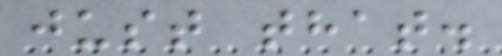just that.
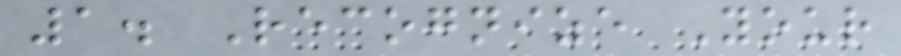1. Recognize Your
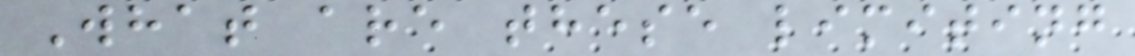What are these limiting
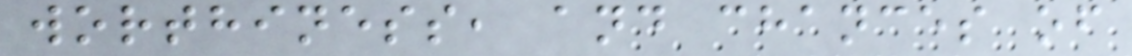worthiness, and chances of
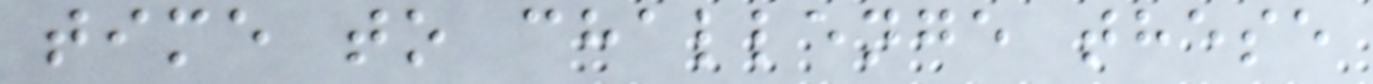time to challenge these
